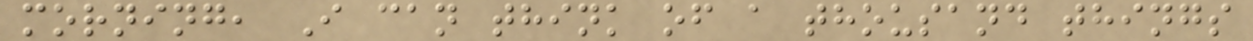morning, I can think of a thousand things
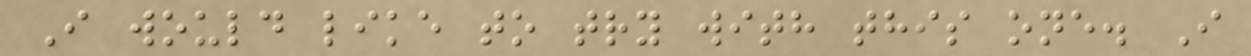I would like to try with this one. I
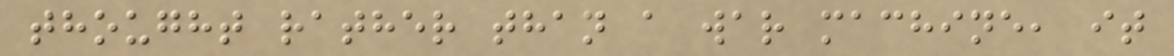thought rather than a war machine, it
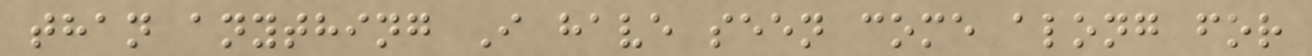than anything I have seen come along for
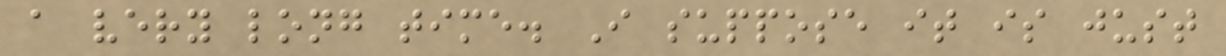a very long time. I suppose it is just
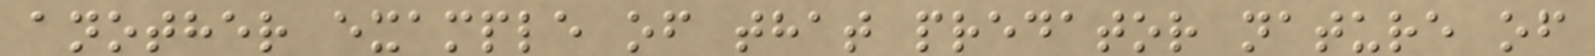another example of that predator nature of
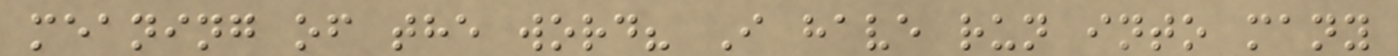meaning of the word? I have run into many
